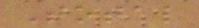Total
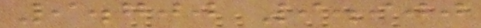9.700 9.900
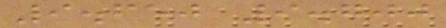9.650 9.700
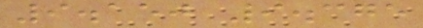9.150 9.375
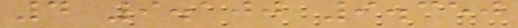4 9.100 9.350
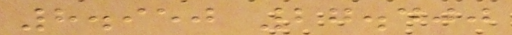8.950 27.400
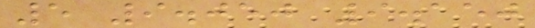5 9.050 9.150
